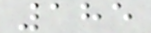185
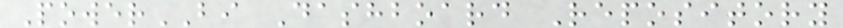PowerBI Dashboard Repository
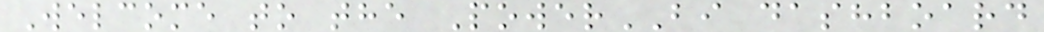Welcome to the PowerBI dashboard
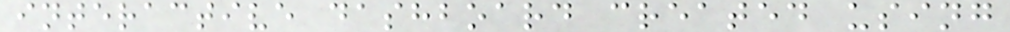interactive dashboard created using
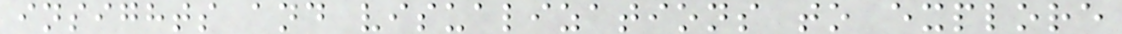insights and visualizations to explore
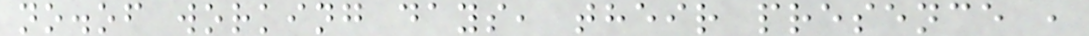no.of working days, their presence ,
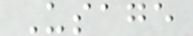Usage
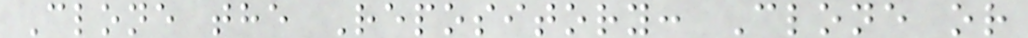Clone the Repository: Clone or
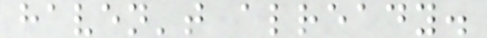haven't already.
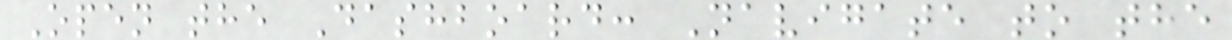Open the Dashboard: Navigate to the
